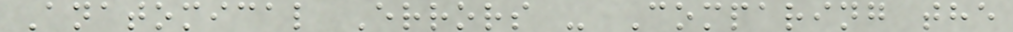Anatomical Errors - Comparing the
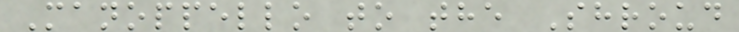Manoppello to the Shroud
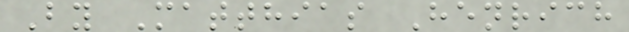By Matthias Henrich
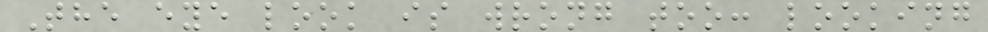The eye look is wrong too: looking
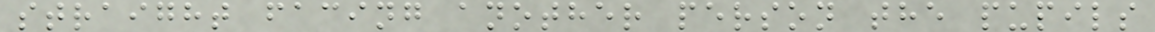straight facing another person the pupils
